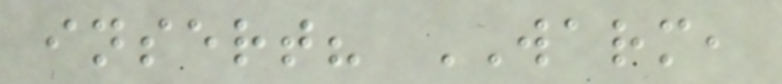insert? WARM,
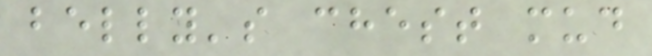belly's chest mud
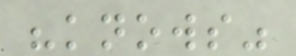"knows"
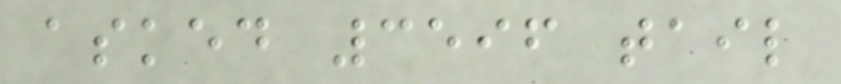asked 3596 tail
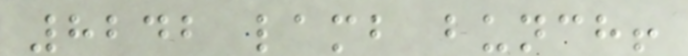8242 lamb bunch!
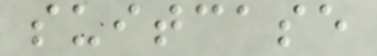suitcase
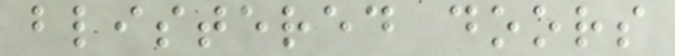blistered doors
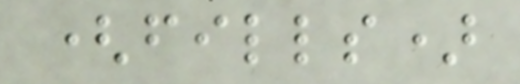(fills)
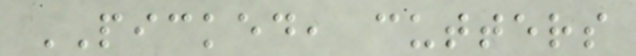PICKED, cutters
